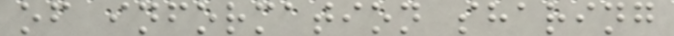of information sharing
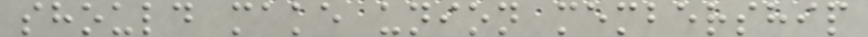should make union membership
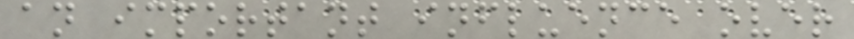an important influence over
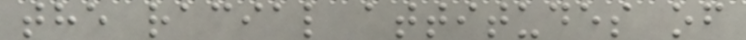the racial attitudes of
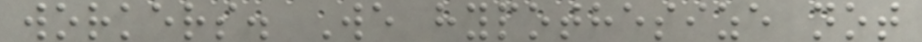workers. We hypothesize not
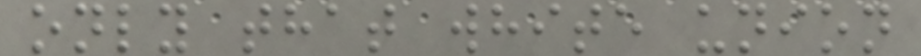only that white union
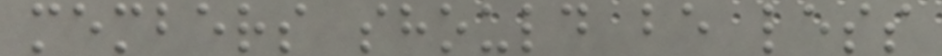members should be less
